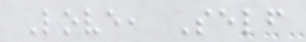Love, Self
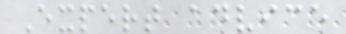Expert advice
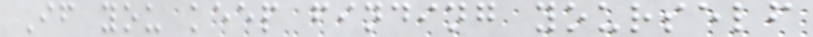If you keep finding yourself
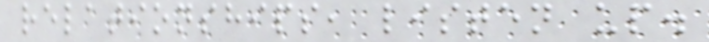relationships, listen up.
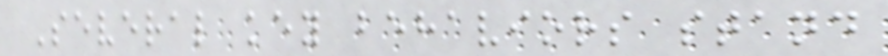Several key behaviors stand
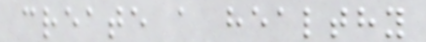create a healthy
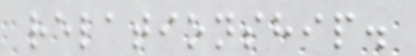relationship.
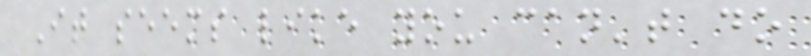It seems like you can't do
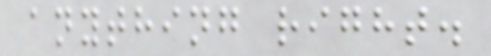anything right.
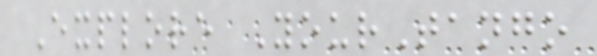Explore YourTango
